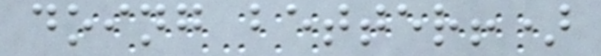doing better!)
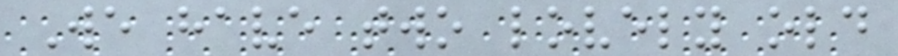We have two lovely old
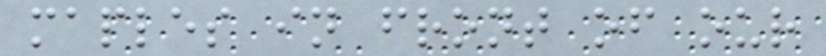maples in front of our
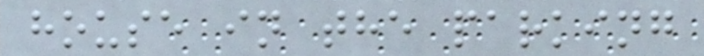house in the parking
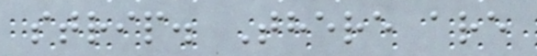strip. There are
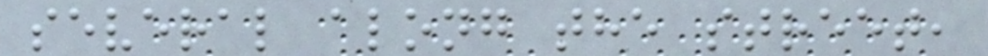several along the street,
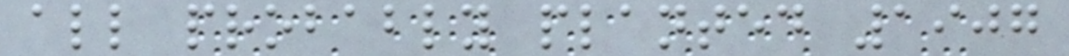all probably planted 1907
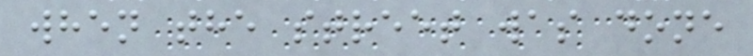when the street was done
